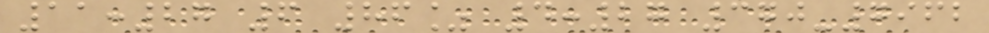11:27 6 86% 4:27 370-7962
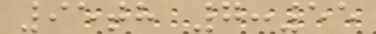95th 7:55
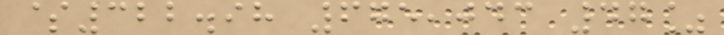$322.98 675,043 47%
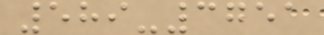589-3751
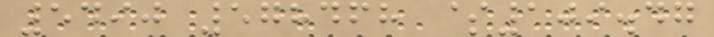5490 578468 $109.47
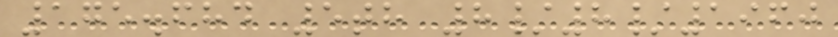175.684 5th 8/8/1960
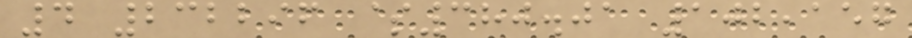4 232296 $380.01 102,157
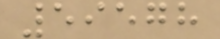59578
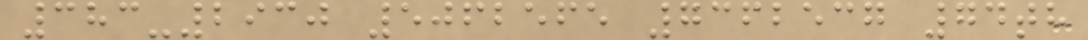383-2930 5062565 7362537 74th
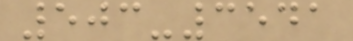503-3541
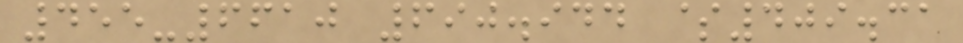455-6610 690.944 $409.31
